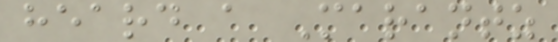heard a Marantz
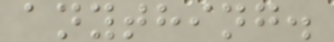anything.
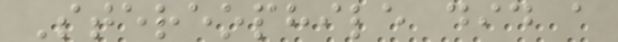Stereophile did a
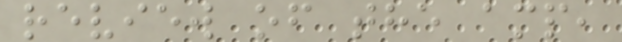review of the amp,
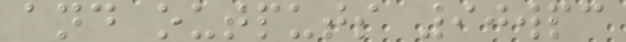and outputs 90wpc
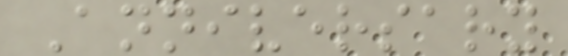Anniversary
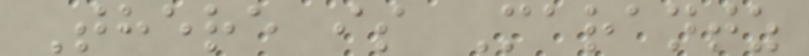There is Marantz
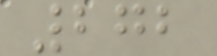272
